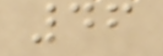46
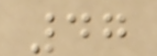47
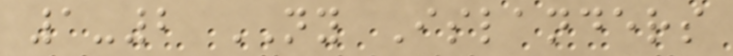1-2 NY Islanders
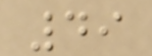49
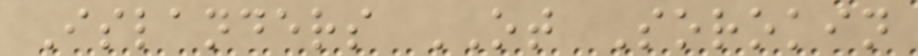Islanders OT Sorokin
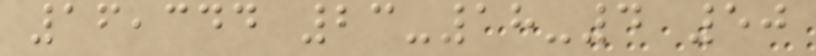16,344 23-18-4 50
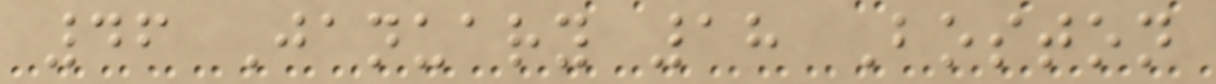46 January 18 Boston
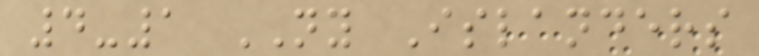4-1 NY Islanders
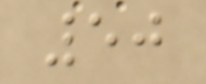50
